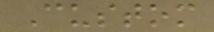Custom
